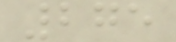275
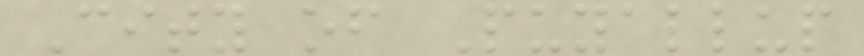City of Puyallup
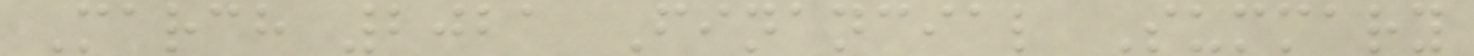March 2021 Financial Summary
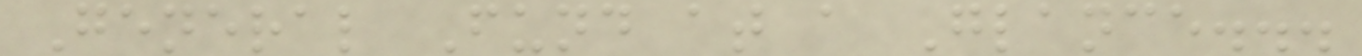General Fund at a Glance...
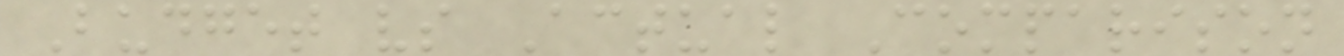Budget vs Actual Comparison
